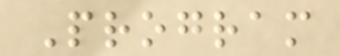Program
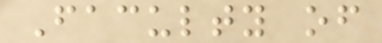Faculty of
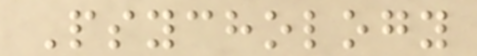Psychology
